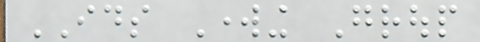IDS Working Group
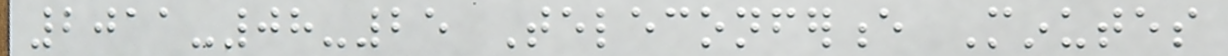2011-08-25 Teleconference Minutes
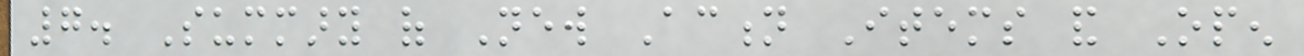7. Summary of New Action Items and Open
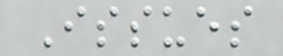Issues
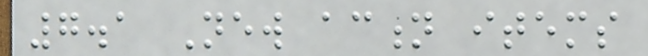7.1 New action items
